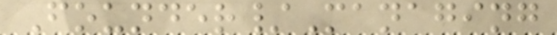Founder/Managing
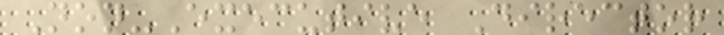Non-Executive Director
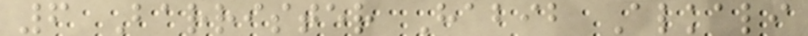6 Barrister Habib Alkali
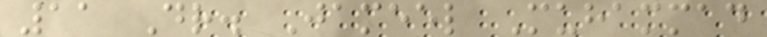11 Dr. Jameel Muhammad
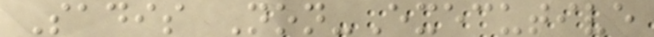Sadis Non-Executive
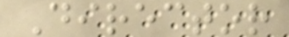Director
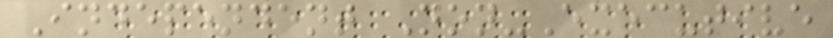Independent Non-Executive
